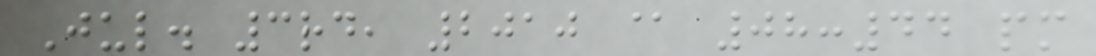Jul. 3rd, 2010 @ 08:44 pm
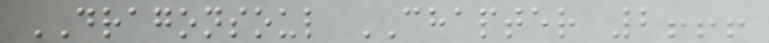DRAGONSOUL CHAPTER 2!!!
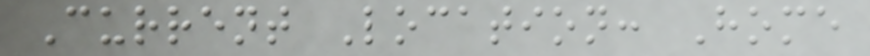Current Location: Home
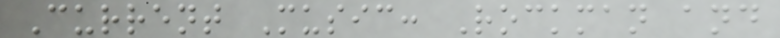Current Music: Rockman and
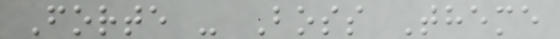Forte - Boss Theme
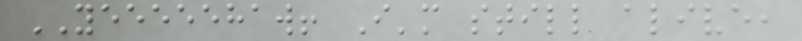YEEEEEHAW! I'm still alive,
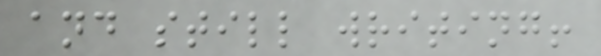and still writing!
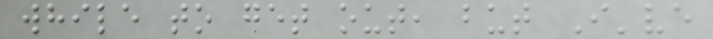while to get out, but I've
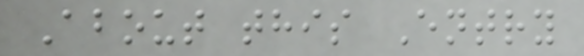About this Entry
